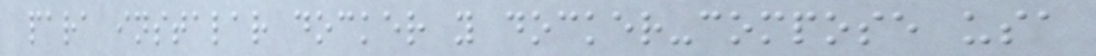para instalar docker y docker-compose usa
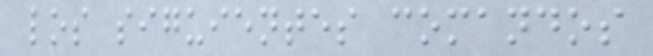los siguientes comandos
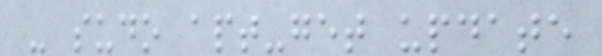- sudo apt-get update
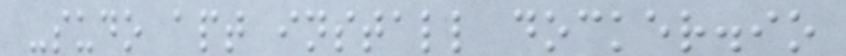-sudo apt install docker.io
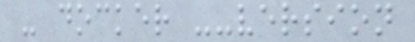- docker --version
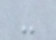-
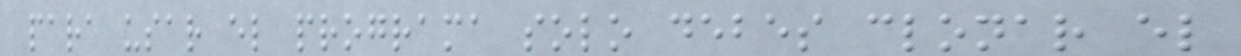para usar el programa solo debes clonar el
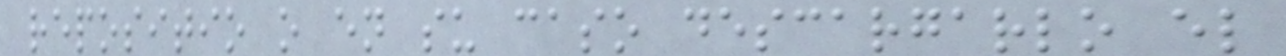repositio o en su caso descargarlo el
